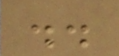..
